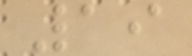19
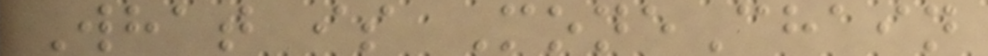What is MoneChain
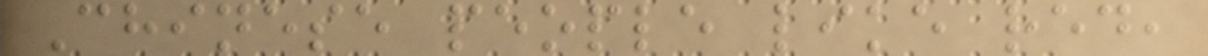Chinese people like red,
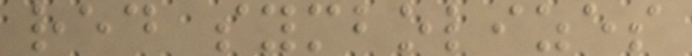red symbolizes
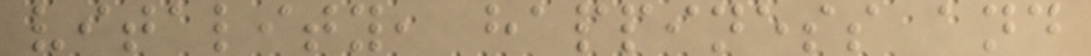vitality, happiness and
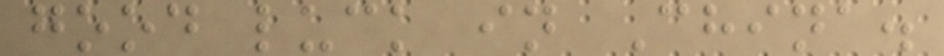good luck in China.
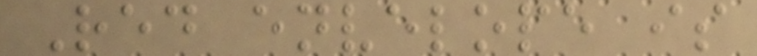Red envelope is
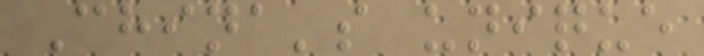China's unique
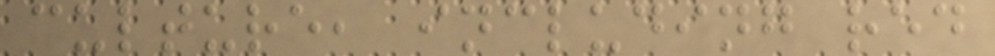culture, including red
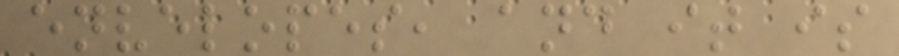envelopes, and it is
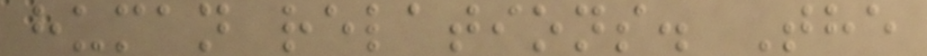human relations. The
